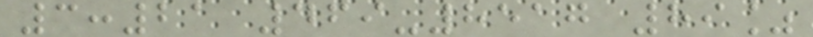3:21 469-8517 89%
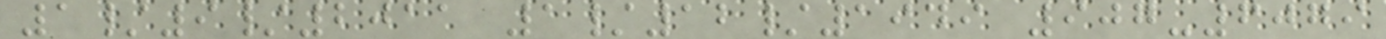1/9/2011 1/12/1949 907-6079
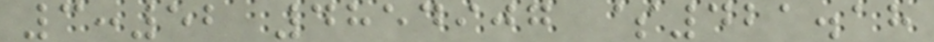3:52 4854907 $421.18
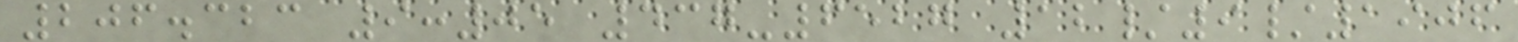206.323 9:05 437-6527 12/9/1906
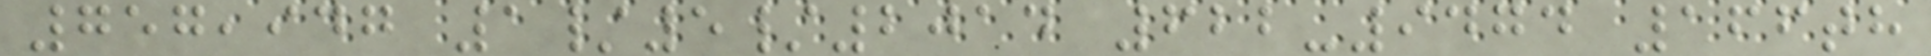757,947 1/5/2014 622-9474 166th
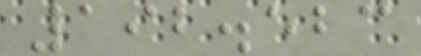192.523
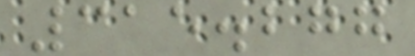315.277
